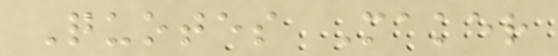Quotes Maker
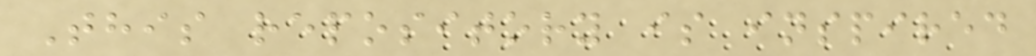This repository is inspired
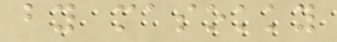by masokky
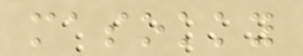masokky
